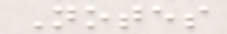Notes
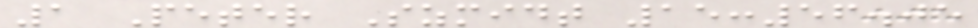1 Peter Szmidt 15:56.05
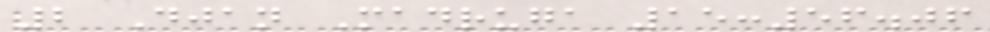2 Djan Madruga 15:56.06
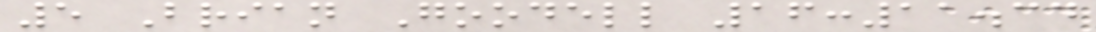5 Brian Goodell 16:11.34
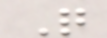Q
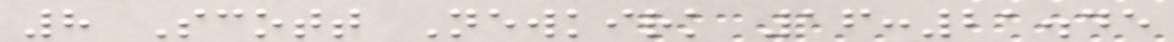8 Scott Newkirk 16:21.45
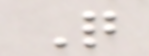Q
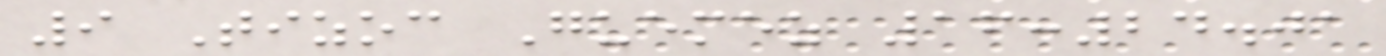9 Tizoc Guemez 16:24.01
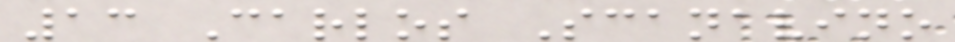13 Carlos Scanavino
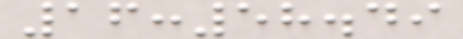16:58.49
